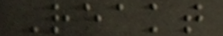Reakt
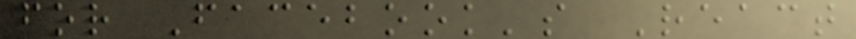for Facebook's React
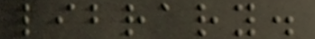library.
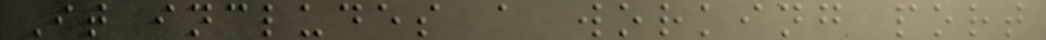It includes a working port
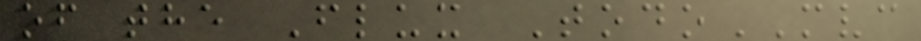of the Flux TodoMVC
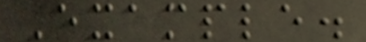Example.
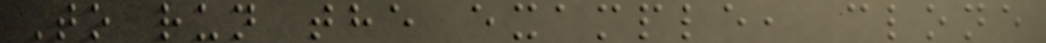To run the example, clone
